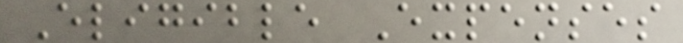Eligible Expenses
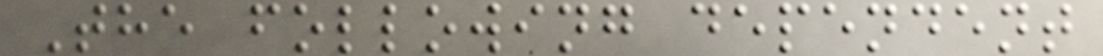The following dependent
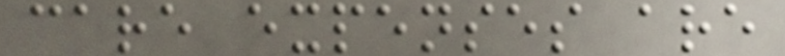care expenses are
